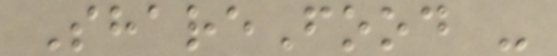ShareFood -
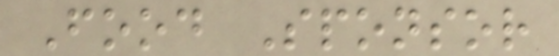Food Sponsor
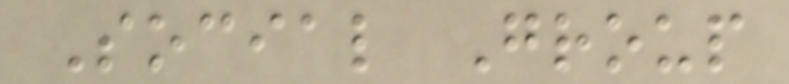Social Group
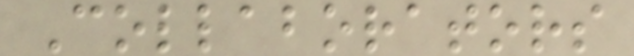Collaborators
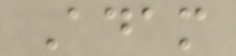Adam
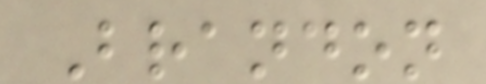Brandon
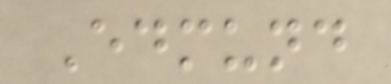Edmund
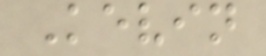Kevin
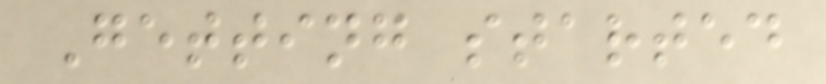Getting started
